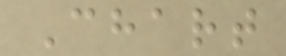Chart
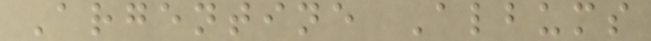Argentine Albums
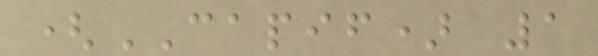(CAPIF) 1
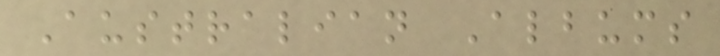Australian Albums
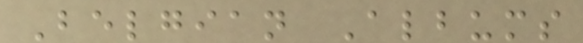Belgian Albums
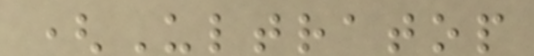(Ultratop
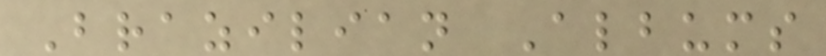Brazilian Albums
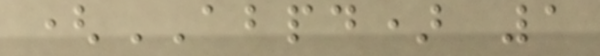(ABPD) 1
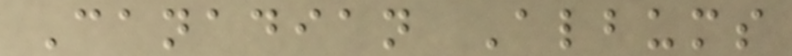Canadian Albums
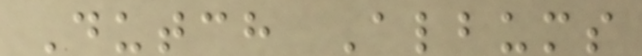Dutch Albums
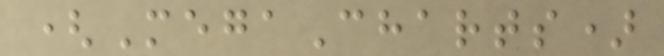(MegaCharts)
